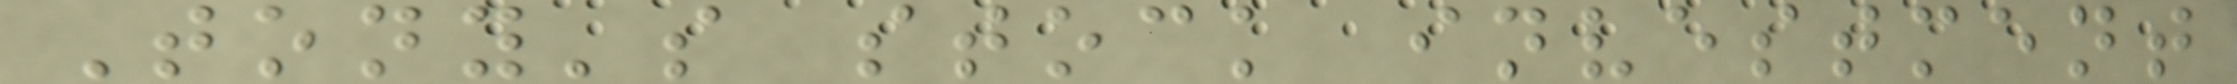Tony's stock investment
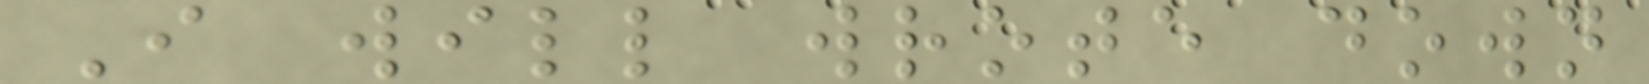I will wrote down
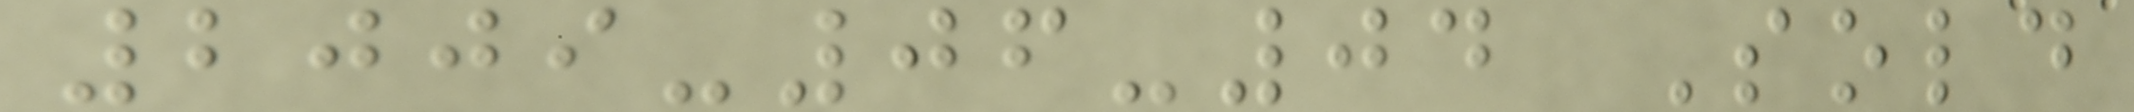2009-06-04 Sold
